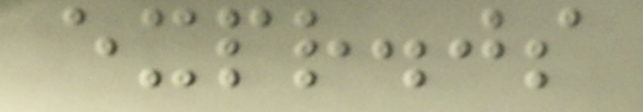expr.js
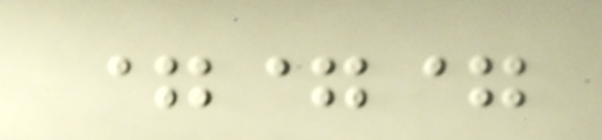===
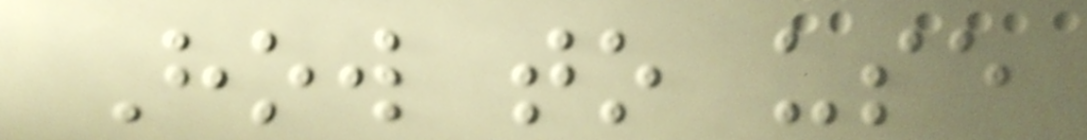How to use
